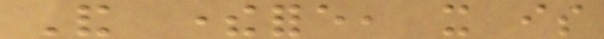And therefore, it is
